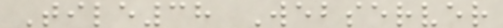Tile38 Webserver
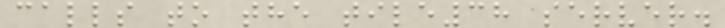calls to the tile38 server.
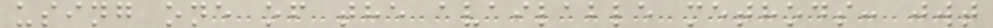using one of the available methods: jwt
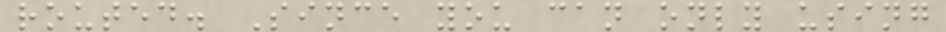routed. Since you can only using
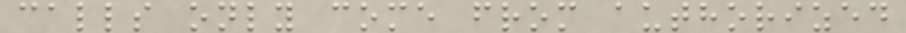calls only come from authorized
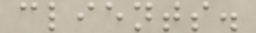clients.
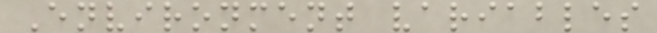Environment variables
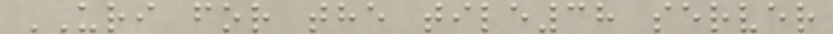URI for the tile38 server
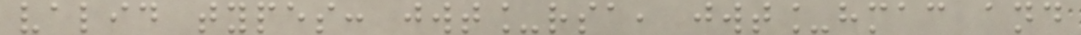valid types: jwt_rsa, jwt_hmac and
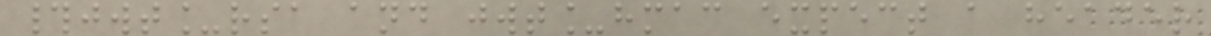#jwt_rsa and jwt_hmac expect a header
